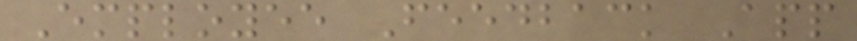Employee Feedback App
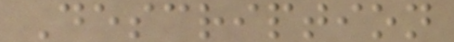Description
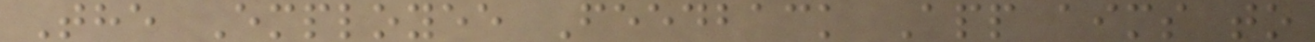The Employee Feedback App aims to
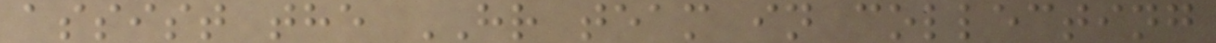assist the HR team in collecting
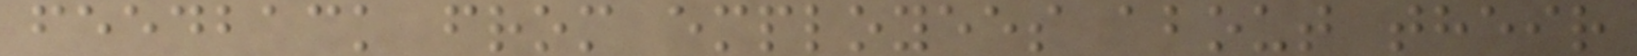feedback from employees about their
